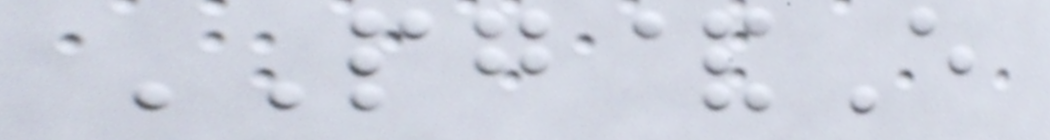PG&E
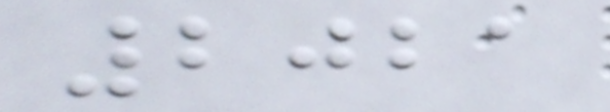2021
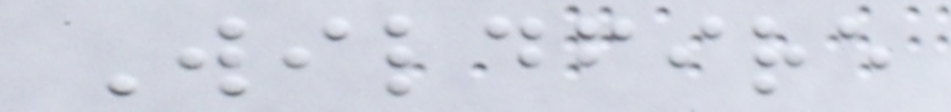Wildfire
